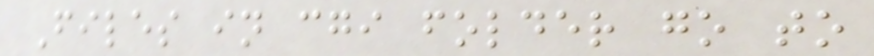Files in cgi folder go to
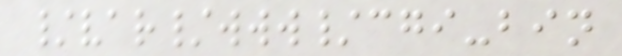/var/www/cgi-bin
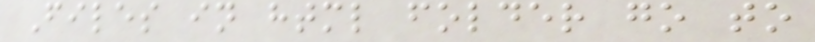Files in html folder go to
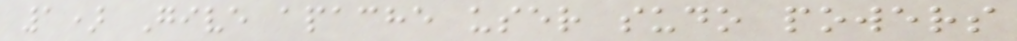1) Give apache user sudo powers
